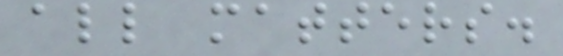all matters.
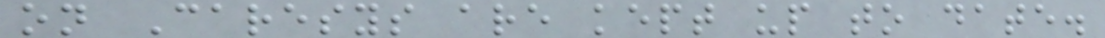on Caresys are kept up to date.
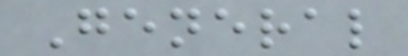General
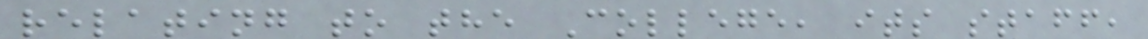relating to the College, its staff,
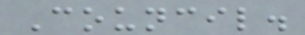Council.
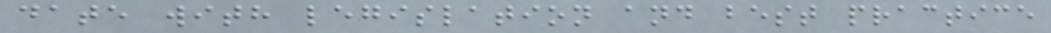date with legislation and best practice
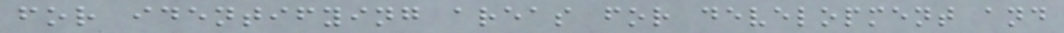for identifying areas for development and
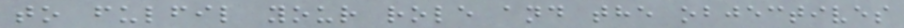to fulfil your role and the objectives
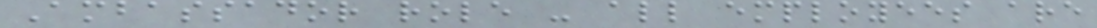Ambassador role - all employees are
